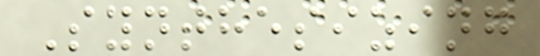Synthesizing
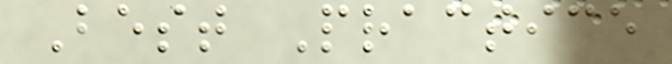Best Practice
